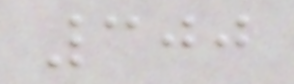300
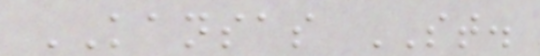KANSAS ST.
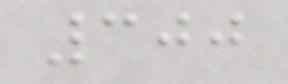300
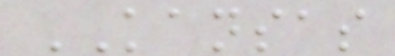KANSAS
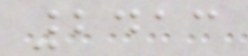2413
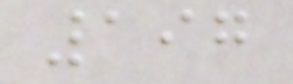197
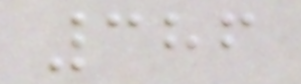386
